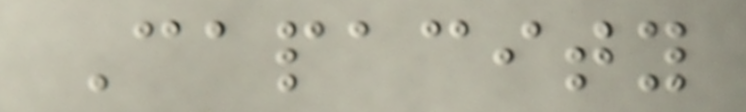Capacity
